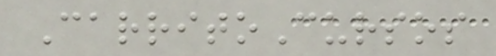CarritoCursos
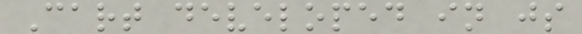Cart developed in js
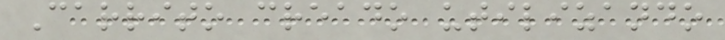Carrito creado utilizando
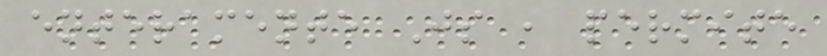enteramente Js , permite
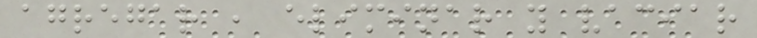agregar , eliminar y vaciar
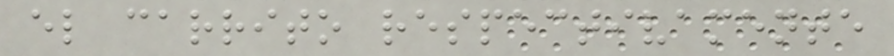el carrito respectivamente
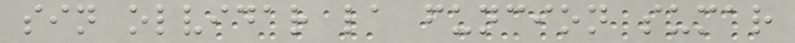sin olvidar la funcion sumar
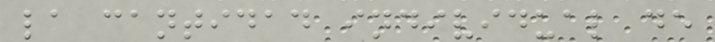la cantidad individual de
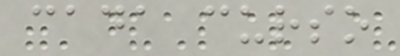cada curso
